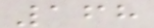168
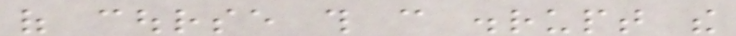of course this can disrupt the
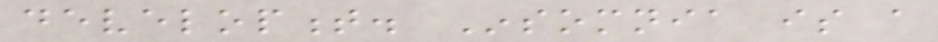development. Insomnia is a
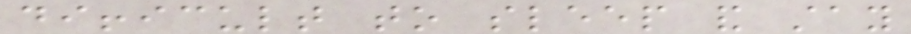difficult to sleep and stay
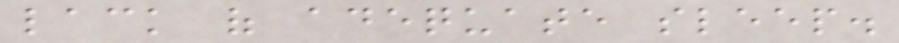lack of adequate sleep.
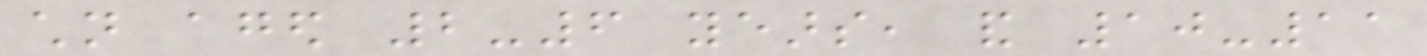children aged 2-6 years, and 10-11
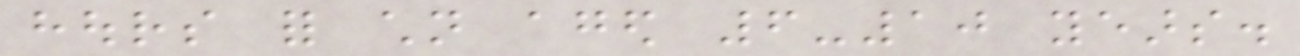hours for children aged 6-10 years.
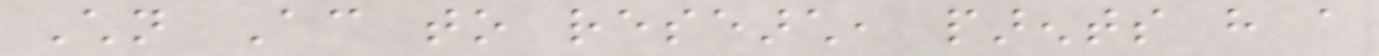Children According to research, parents have a
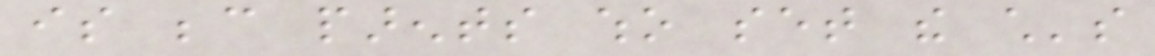is because parents who set the child's
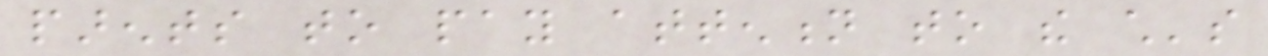parents to pay attention to the child's
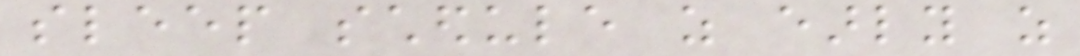sleep schedule as early as
